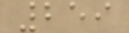259
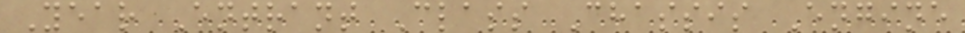Year Entrant Class Chassis Engine
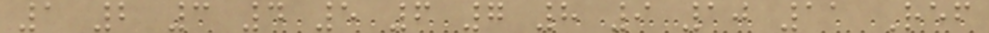1 2 3 4 5 6 7 8 9 10 11 Ref
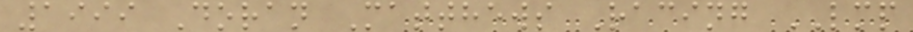1999 Doran Matthews Racing LMP
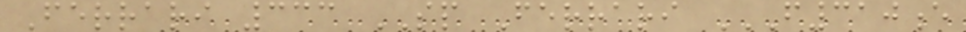Ferrari 333 SP Ferrari F310E
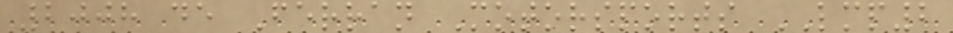2008 de Ferran Motorsports LMP2
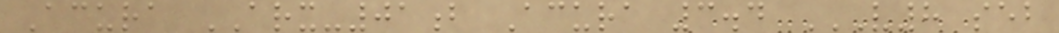Acura ARX-01b Acura 3.4 V8 SEB
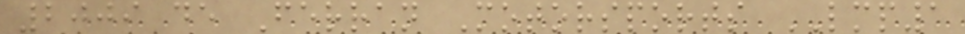2009 de Ferran Motorsports LMP1
